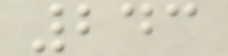243
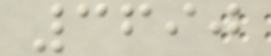3690
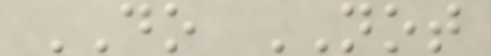DO NOT
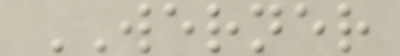WERNER
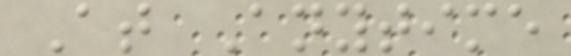At Anytime
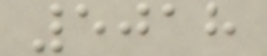5018
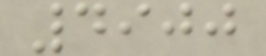4900
